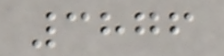3876
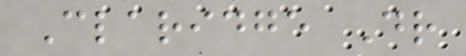Claridge Dr
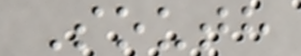South
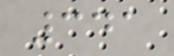341
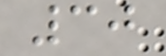30
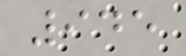945
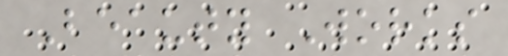Beauty Works
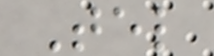Tel
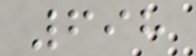698
